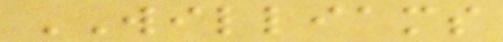WILLIAMS
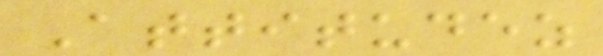Attitudez
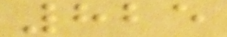825
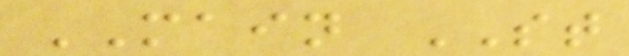MAIN ST
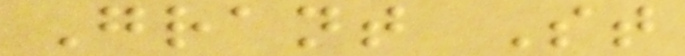Grant St
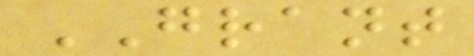GRANT
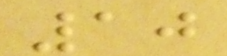10
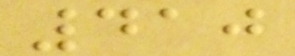410
